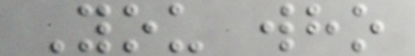You who
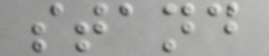stand
